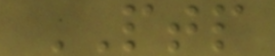PTP
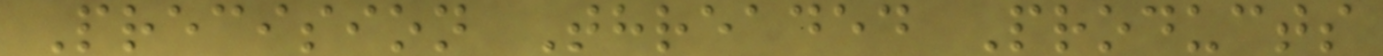Precision Threaded Products
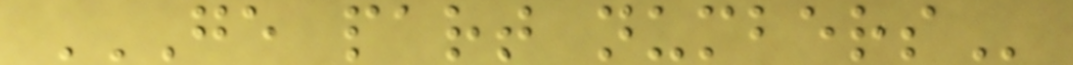GE PART NUMBERS
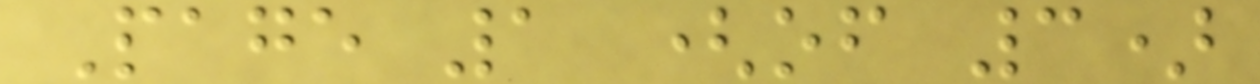Page 1 (of 3)
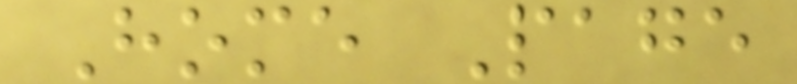Home Page
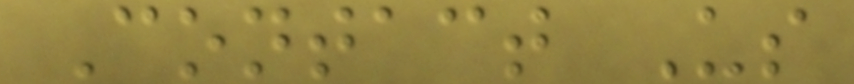Contact Us
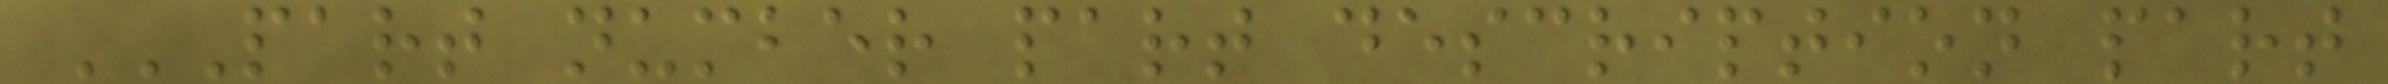PART NUMBER PART DESCRIPTION PART
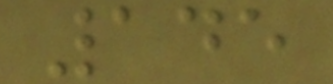145
